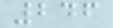246
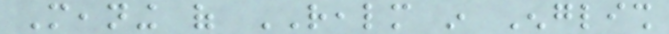Meaning of REALM in English
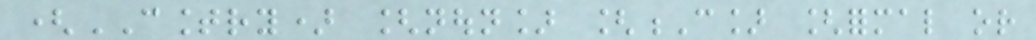(COUNTRY) [noun] [C] [formal or
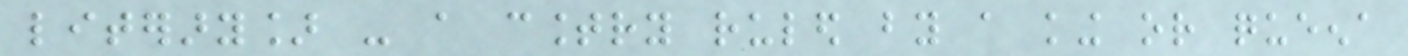literary] - a country ruled by a king or queena
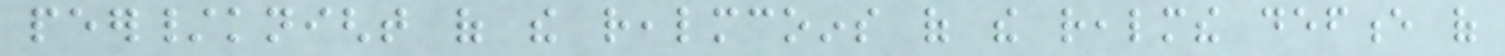peer/knight of the realmcoins of the realmthe defence of
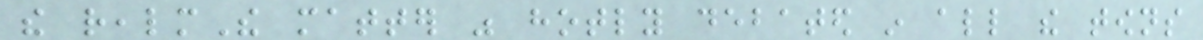the realmThe matter was hotly debated in all the towns
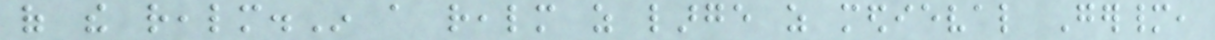of the realm.In a realm as large as medieval Germany,
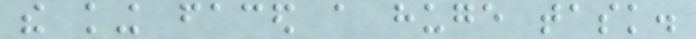the king faced a huge task.
